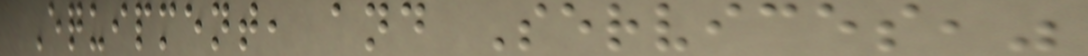Equipment, and Services,"
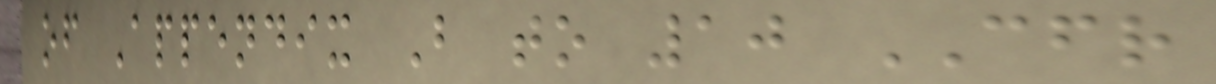of Appendix B to 10 CFR
